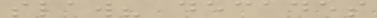slaw? decades
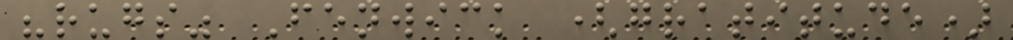"rugs" Fenwick (gratitude)
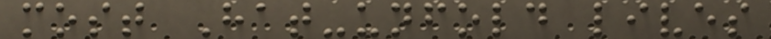most Hat-unfold lives
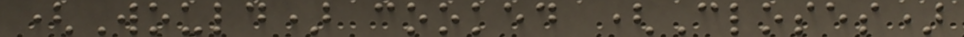(Would) cooked (Closes)
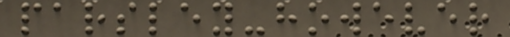parsley-however
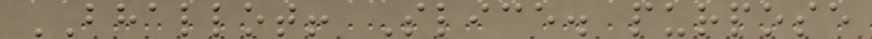BHALLOT! Slice. purpose
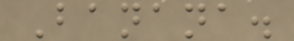Banana.
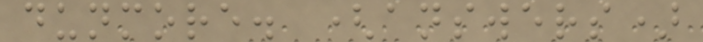dunmore. (answers)
